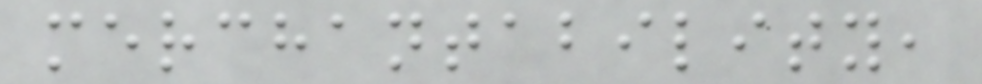merchantability,
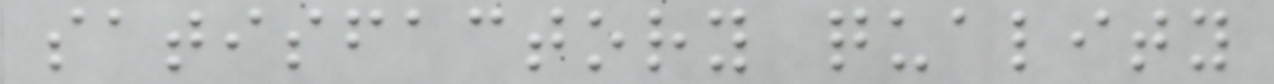satisfactory quality
